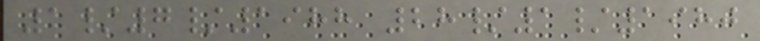1/7/1988 28/1/1980
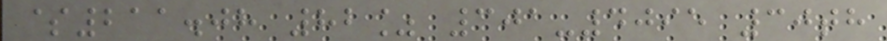$211.08 82% 301-4095 30th
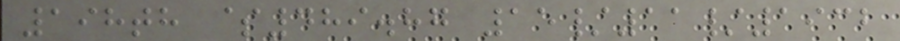198th $489.87 15/11/1932
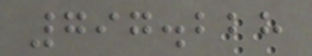797.228
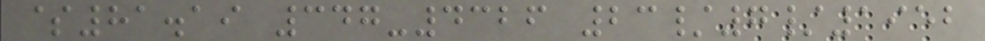$81.19 347-4326 23/7/1952
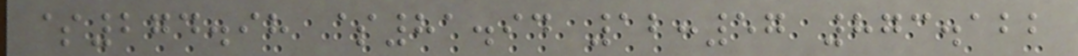$274.98 $81.94 12:57 873.122
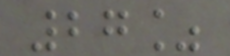27%
